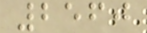2560
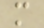m
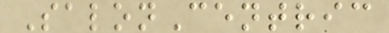SalonCentric
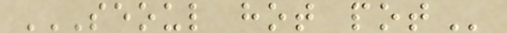SEOUL HOT POT
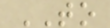TO
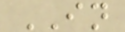IN
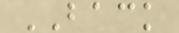BACK
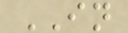IN
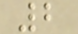2
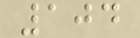104
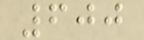600
